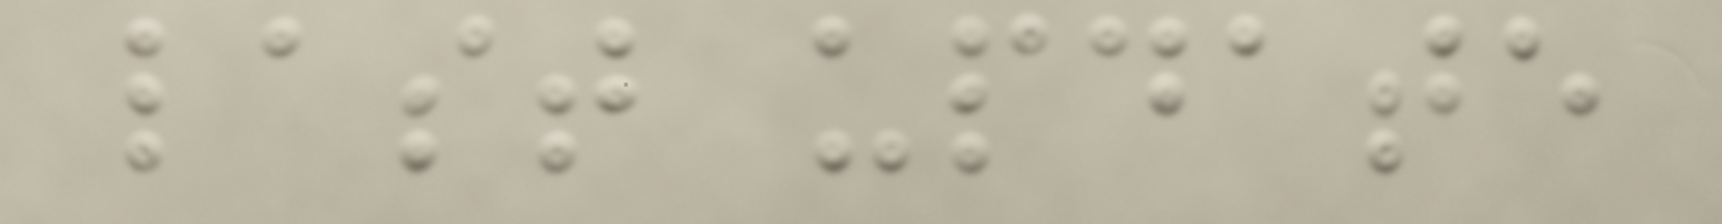last update
